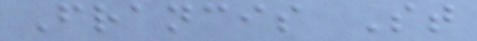Francis St
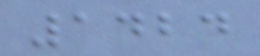1424
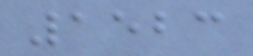1523
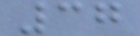37
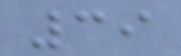39
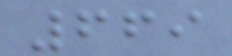669
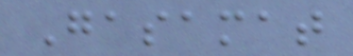Gasamat
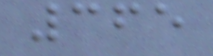365
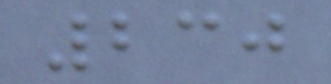230
